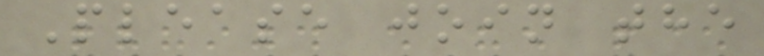Please join the
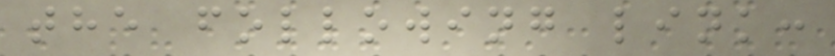the following link:
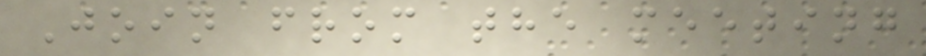Join from the meeting
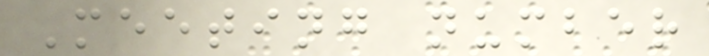Meeting number
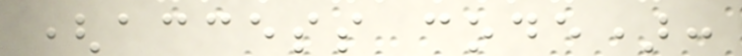(access code):
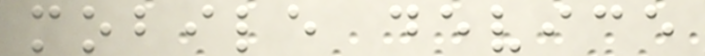mobile device
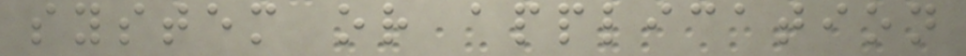system or application
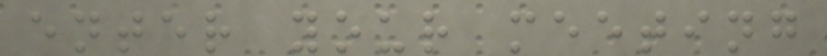enter your meeting
